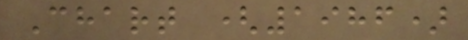Chart (1986)
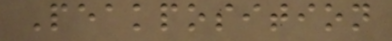Peakposition
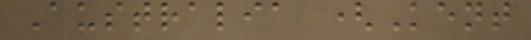Australia (Kent
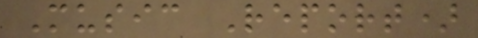Music Report)
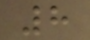8
